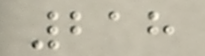218
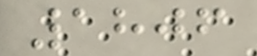1806
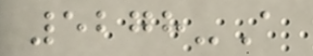5278-A
